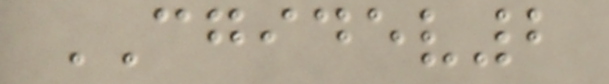CGIDEV2
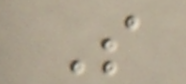S
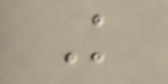K
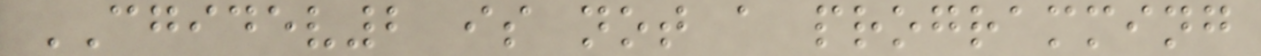CGIDEV2 is not a programming
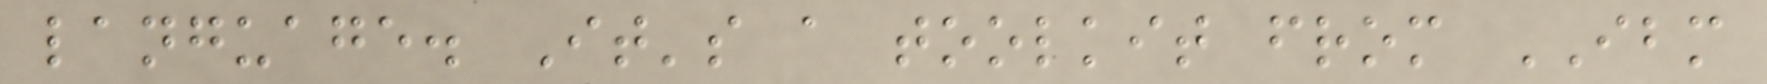language. It's a toolkit from IBM
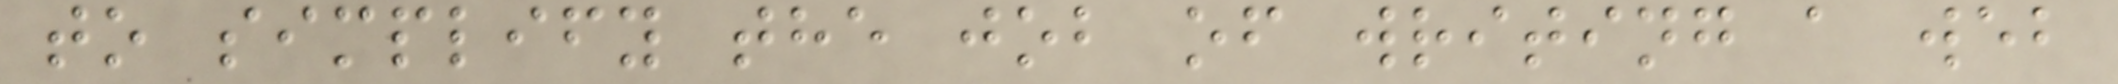to simplify the job of writing a web
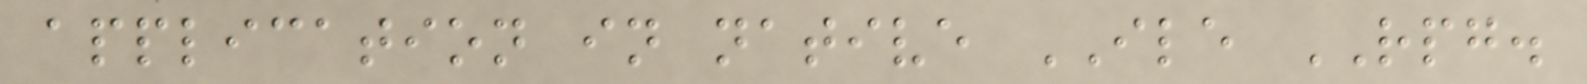application in native ILE RPG.
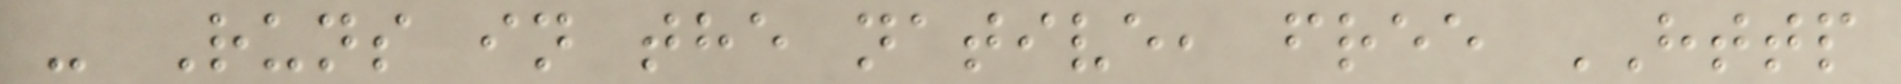- Runs in the native, free HTTP
